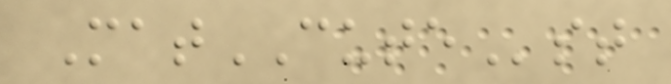MatCUTEst
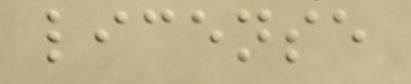license
